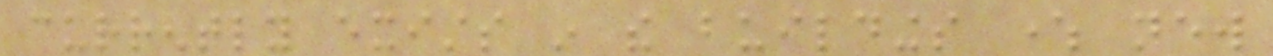currently exists in the buildings where new
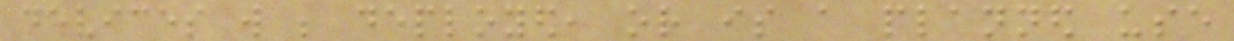devices will be deployed, or is a planned use
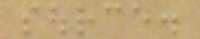source.
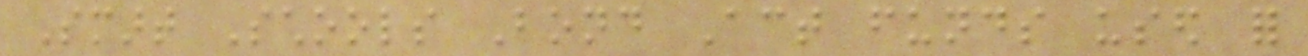Smart Schools Bond Act funds used for
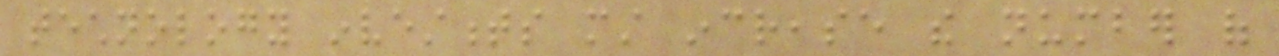technology investments must increase the number of
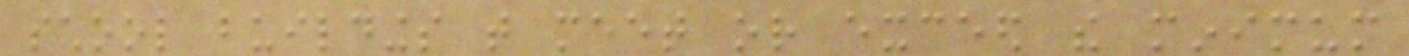school buildings that meet or exceed the minimum
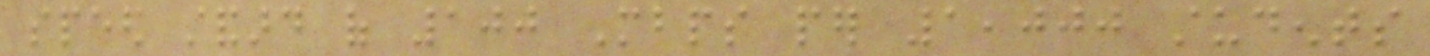speed standard of 100 Mbps per 1,000 students
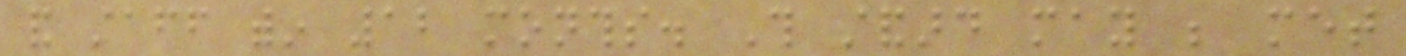and staff within 12 months. This standard may be met
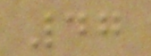47
